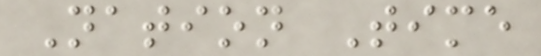Nation Time
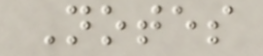Notes
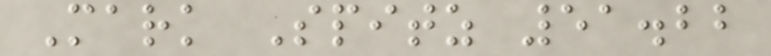Mark Spitz 51.22
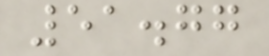51.77
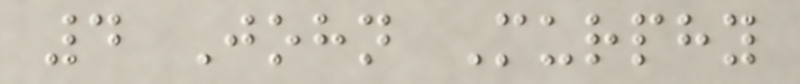4 John Murphy
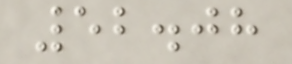52.08
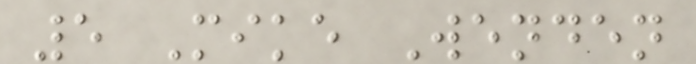5 Mike Wenden
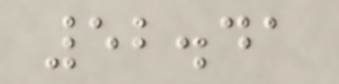52.41
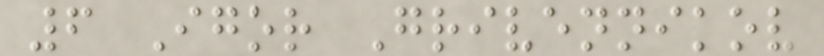6 Igor Grivennikov
